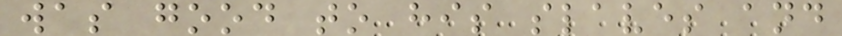was good to his slaves and
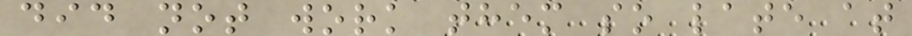did not work them so late at
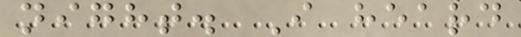night. I heard
